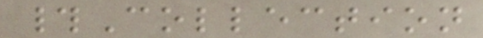#Collection
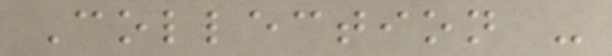Collection -
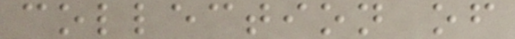collection of
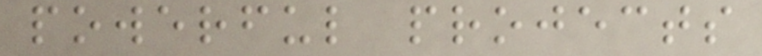powerful projects
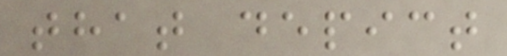that depict
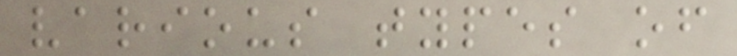various types of
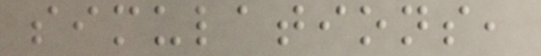simulations,
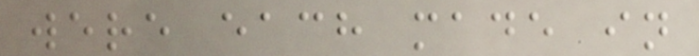were each made in
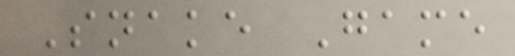Snake Game
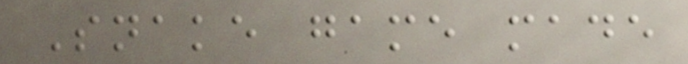Snake game made
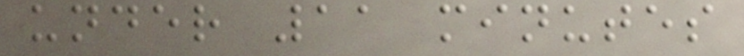under 11 minutes
